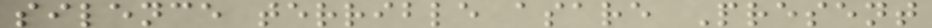silence terrible asare Present
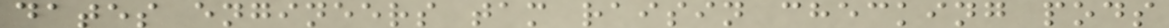dates engineers tam raisin checking pods
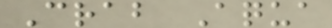Crab Aqua
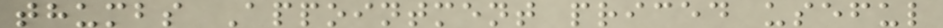thumbs Appointment priced useful
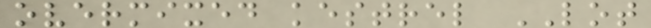overmixed kestrel LOT
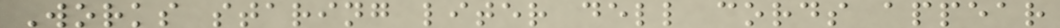Works staring liter dell cords appear
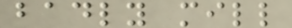badly mill
